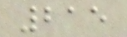215
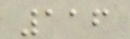116
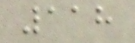118
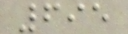695
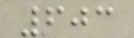603
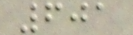601
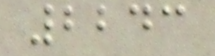2243
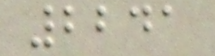2241
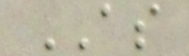AS
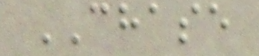CHASE
